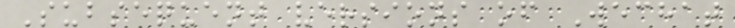Subsequent versions of Wechat
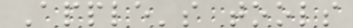Apple's tools
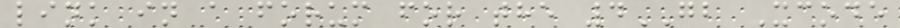link in a forum for the 4GB Xcode
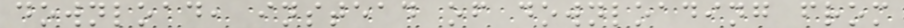download, instead of downloading from
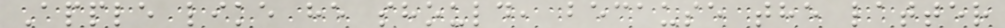Apple like he should, because the latter
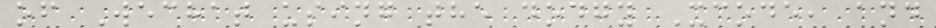of Wechat using the dodgy Xcode, and
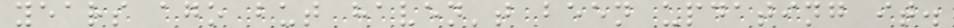years ago but haven't been updating it.
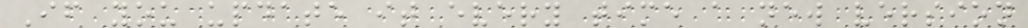If you update it every time a new version
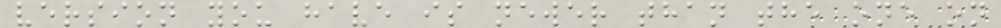version you have is newer than the one on
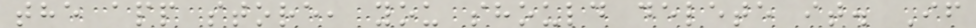the app store, you should delete it. If
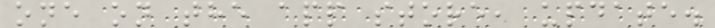one on the app store, update.
